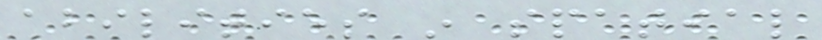abilities in spatial
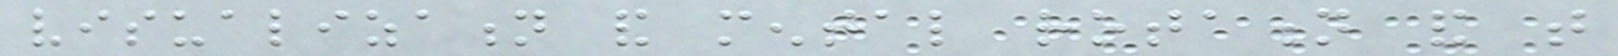visualization and mental rotation and that
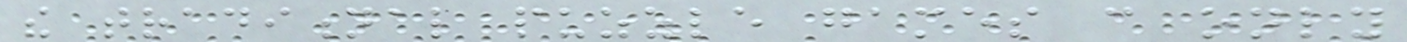the traditional puzzle games can only
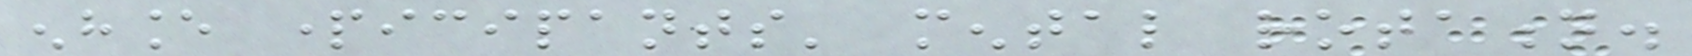enhance participants' mental rotation.
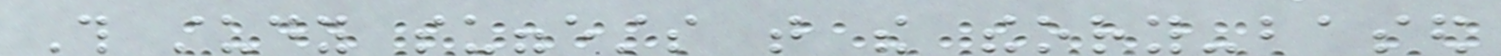This study suggests that the theory-based
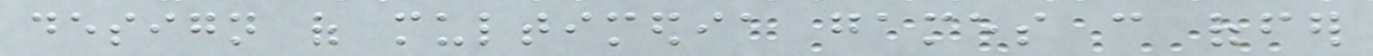design of multimedia games can offer
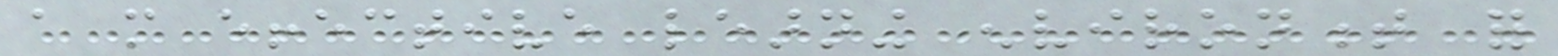a more effective learning environment for
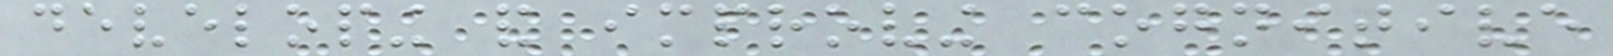developing and improving cognitive
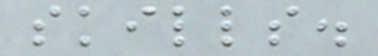skills.
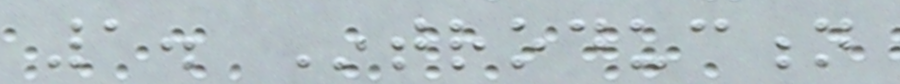1. Introduction
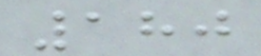180
